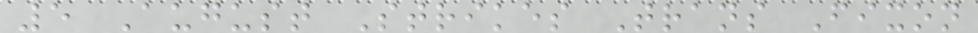5 August Strikes Trans Fixon
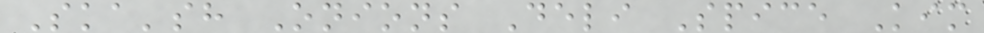Ska'sh Onions Deli Spice Kim
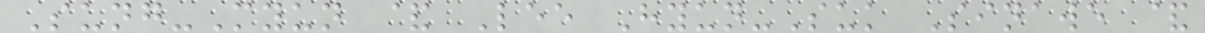Sung-Myun & Lee Hyun-Suk Sinawe &
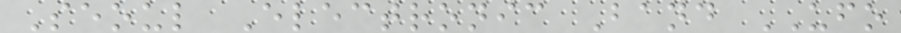Seoul Electronic Band UFO
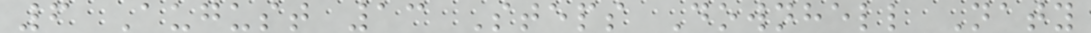6 August 13 Steps Downhell Naty
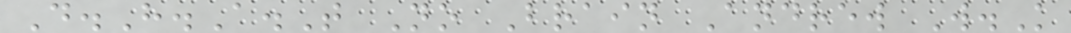D.H.A.T No Brain Andrew W.K
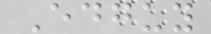Edguy
